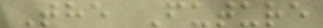The Future
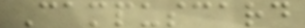Campuscard
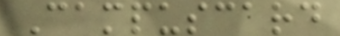Campuscard
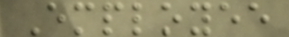Employee
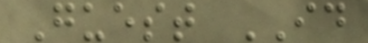Guest ID
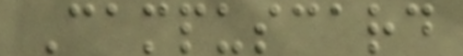Campuscard
